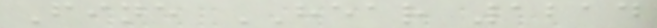Fine HEAR 1214
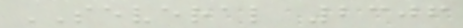SEVERAL 2306
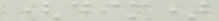(dim)
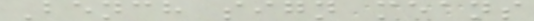Bench sign means
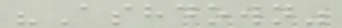"Ashdown"
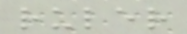ruler
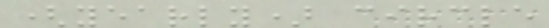(yearly) circle
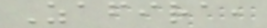Zafira,
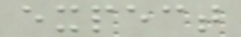expect
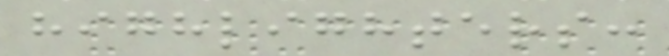highlighters:
